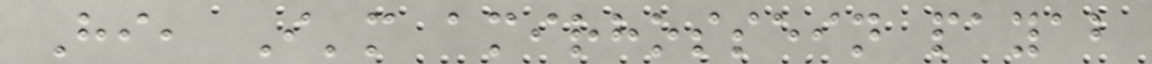Hi, I'm amirhossein payab
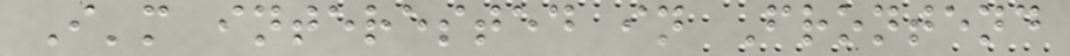I'm interested in Frontend
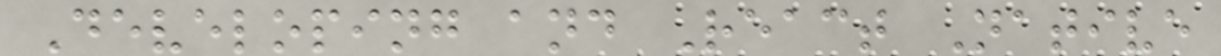Developing and React Native
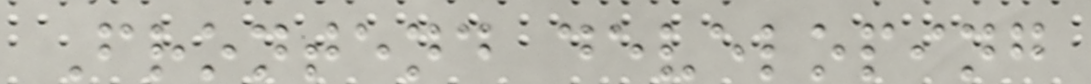Frontend developing
